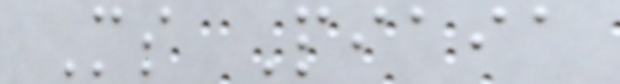Ms Piaia
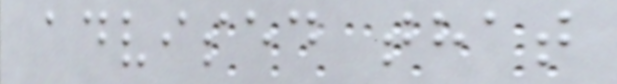advised that
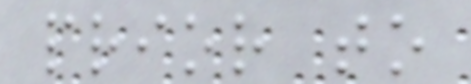prior to
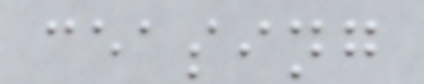ceasing
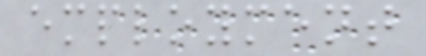employment
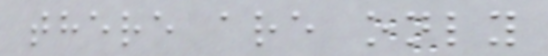there are only
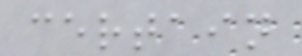certain
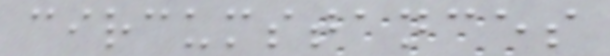circumstances
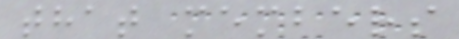that members
